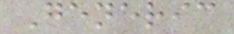Generic
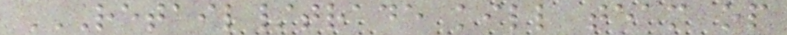RETAIL/TRADE KILL TEAM OP
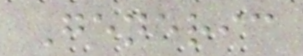Generic
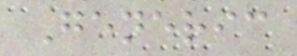Generic
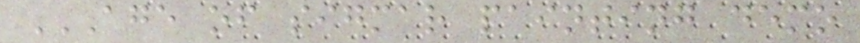AGE OF SIGMAR PAINTING DEMO
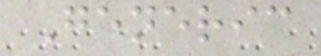Generic
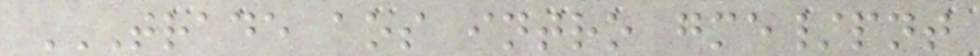TRADE AOS INTRO GME/PNT
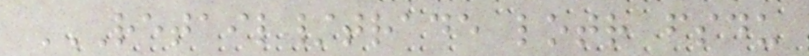RETAIL/TRADE LOTR FSDU
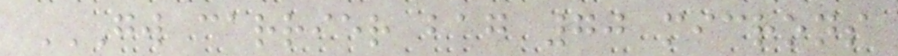GW CARRIER BAG 70 MICRONS
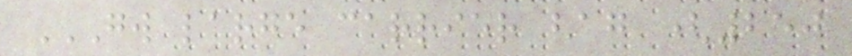GW LARGE CARRIER BAG (250
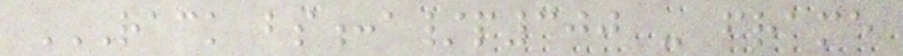RACK BS:A/P300 - FRAME
